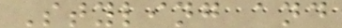Styling and
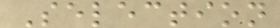Selection
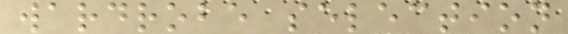wardrobe selection
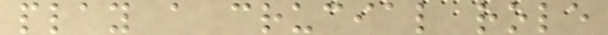play a crucial role
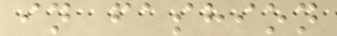in fashion
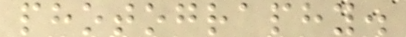photography.
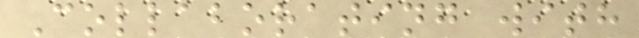Collaborating with
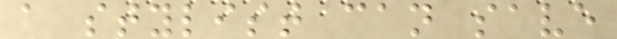a stylist can save
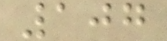107
